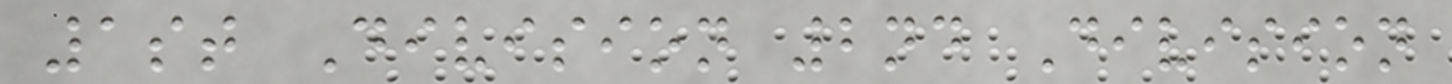1st Division 2nd Division
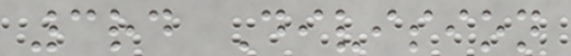3rd Division
